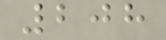208
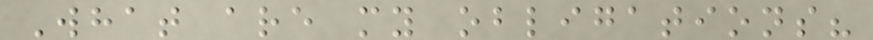What are my obligations?
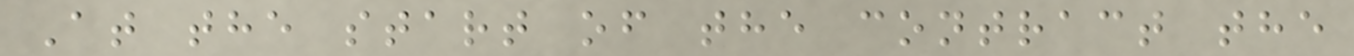At the start of the contract the
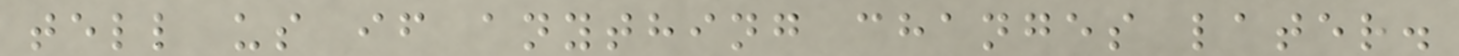tell us if anything changes later.
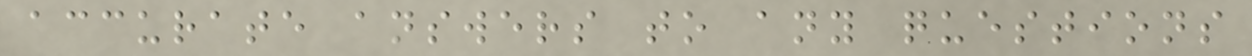accurate answers to any questions
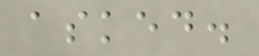asked.
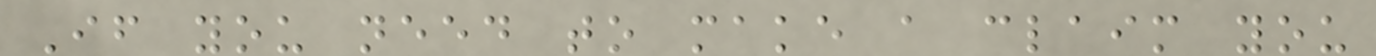If you need to make a claim you
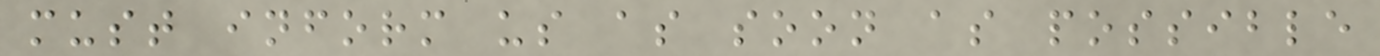must inform us as soon as possible
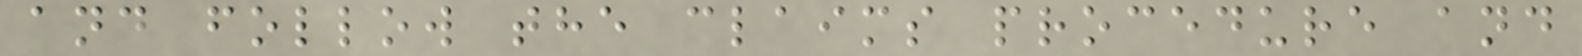and follow the claims procedure and
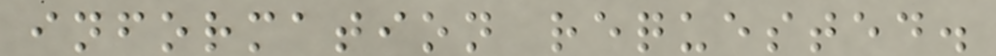information requested.
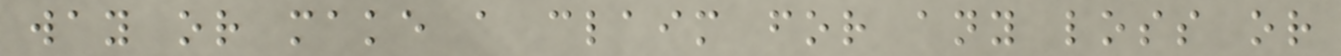way or make a claim for any loss or
